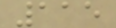115
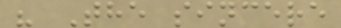" The sincere
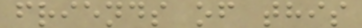friends of this
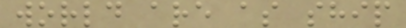world are as ship
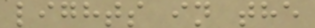lights in the
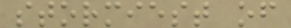stormiest of
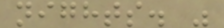nights. "
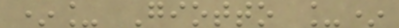*_ Giotto _*
